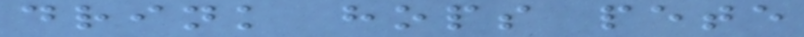drink hops pete
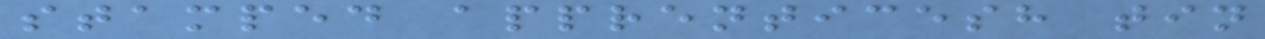stamped apprenticesh tin
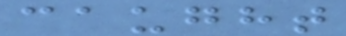caught
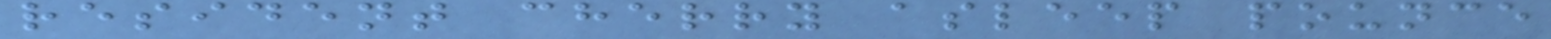resident cherry asleep pounce
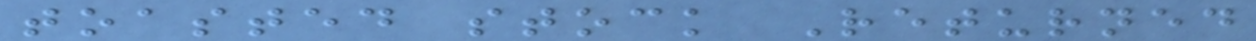toasted stock Returned
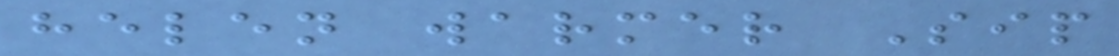helen warmer Sip
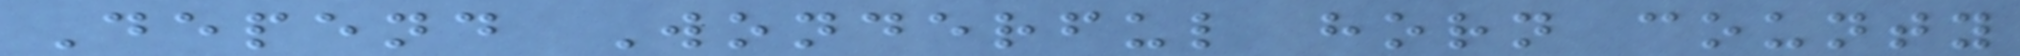Depend Wonderful horn county
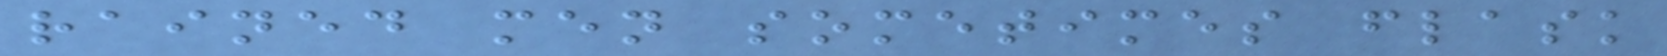rained men sometimes flask
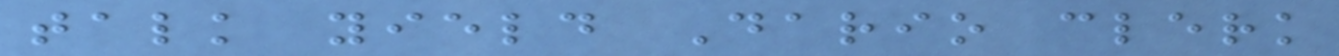talk yield Dario clerk
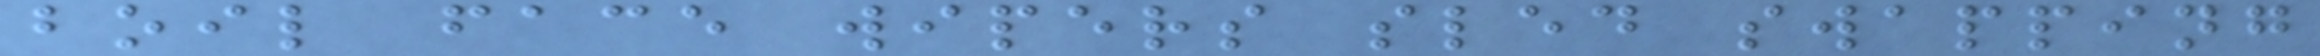boil face wipers sled swapping
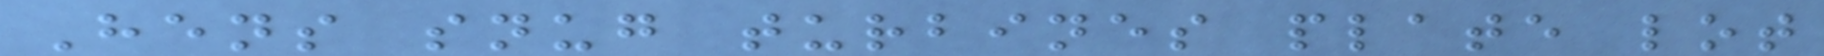Hens snug turbines plate lot
